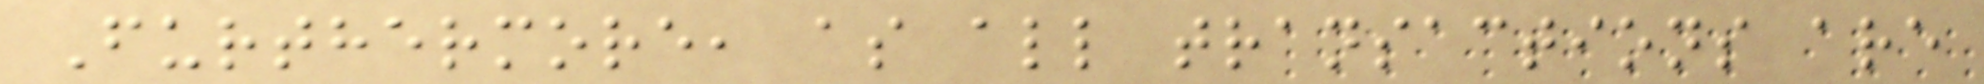Furthermore, as all transactions are
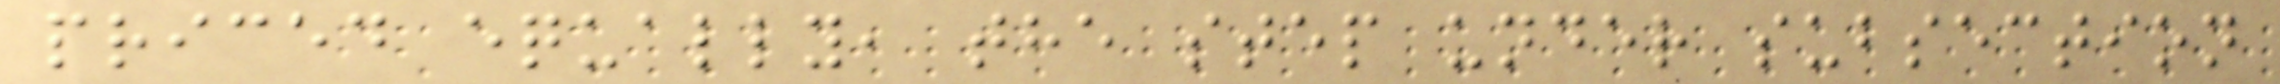priced equally, the step under subsection
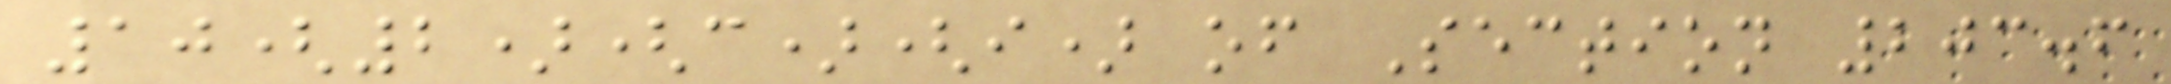10(2)(c)(i) of Section 203.6
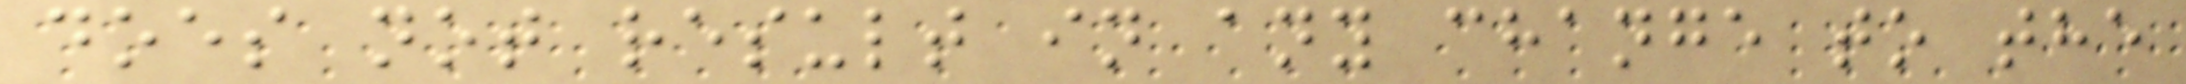does not result in any change to the
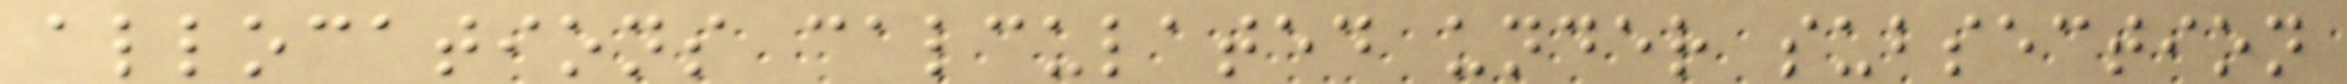allocations calculated under subsection
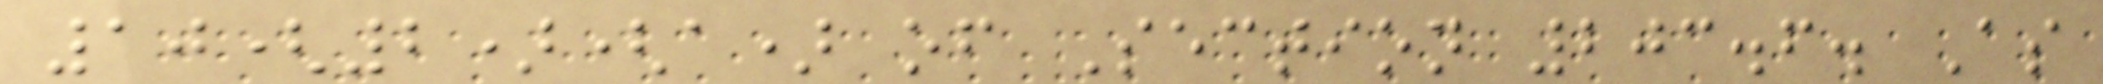10(2)(a) of Section 203.6. As
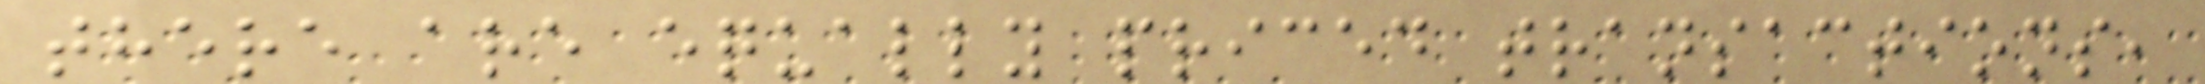there are equally priced transactions,
